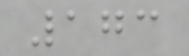173
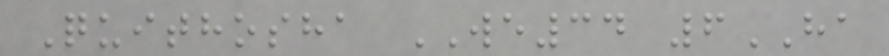Quithosha WE34 6HA
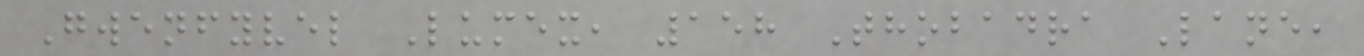Gwenfyvel Lumex, 158 Thobadra Lane,
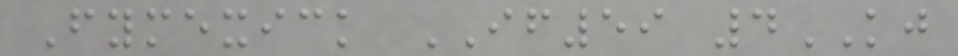Fymexick IF59 4KJ
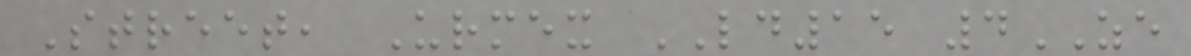Street, Urmex LD15 4ZE
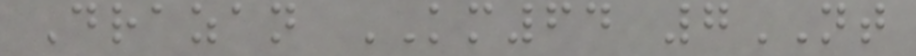Drazan KM64 7NT
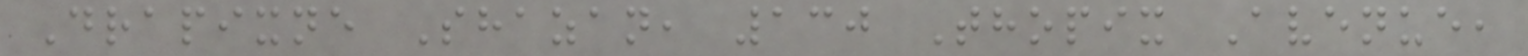Drapixne Shazan, 130 Thopix Avenue,
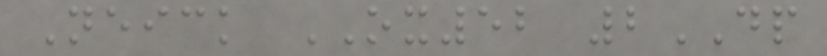Neick OX52 2DP
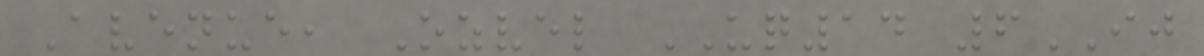Avenue, Ozvel UQ14 6IJ
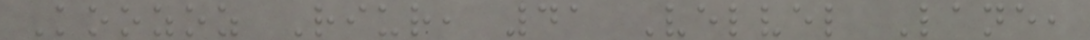Koozoz Riur, 41 Velvel Lane,
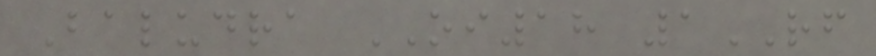Baludra OI18 1RF
